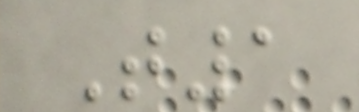T1
